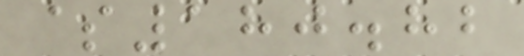$180.82
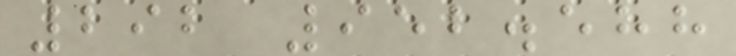292 952.588
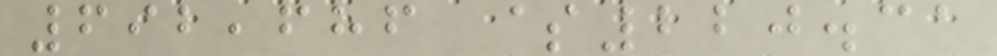692,686 $220.31
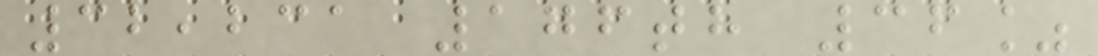32,231 176th 36%
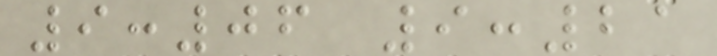9:06 9:21
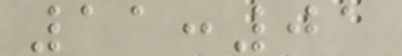11:01
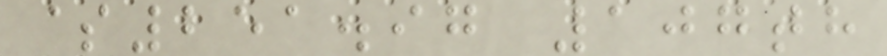$251.97 107th
